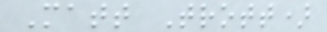Matt Trott)
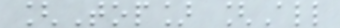[Top] [All
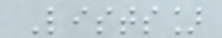Lists]
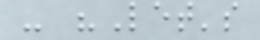- "Let's
